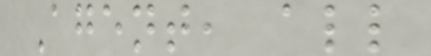Agent, all
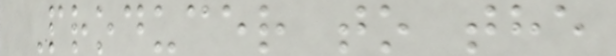Producer to the
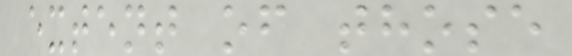extent of those
